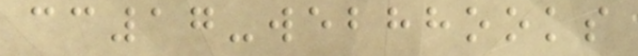cc17-webhhooks
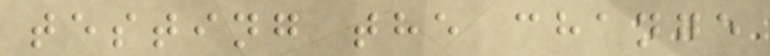testing the change
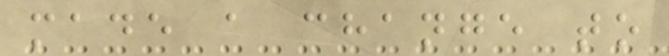made a change to
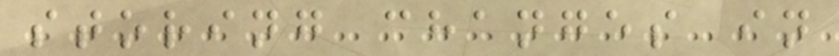storing changes in
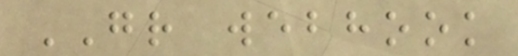GR webhook
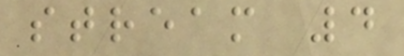stream 4
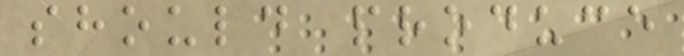should produce
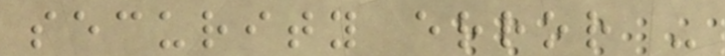security error -
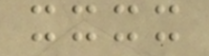xxxx
